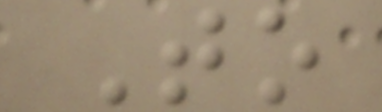To
